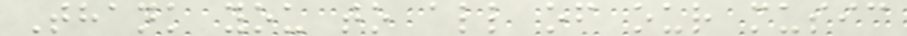Thank you to all of our music
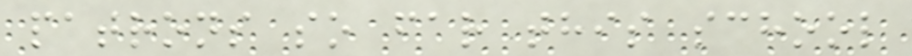patrons so far this school
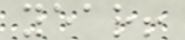year!
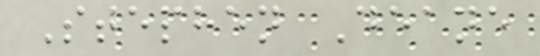Stephen Deane
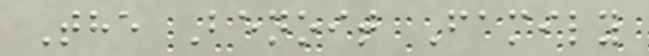The Benoit Family
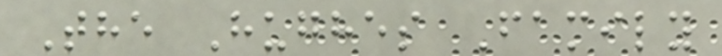The Hughes Family
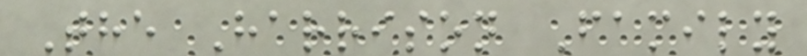The Harrison Family
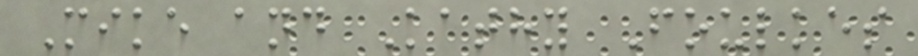Mike and Kathy Foulkes
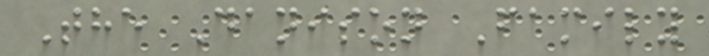The Danison Family
